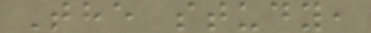The study,
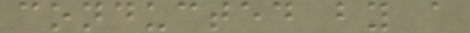conducted by a
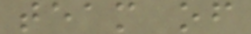team of
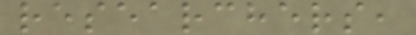researchers,
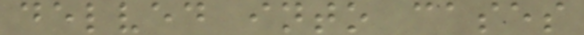delved into cases
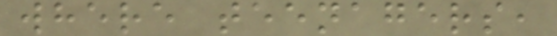where teenagers,
